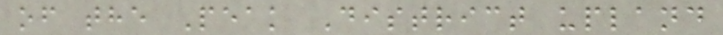of the Peak District upland
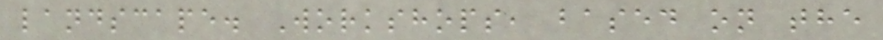landscape. Workshops, based on the
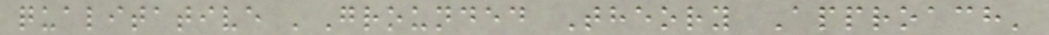qualitative 'Grounded Theory Approach'
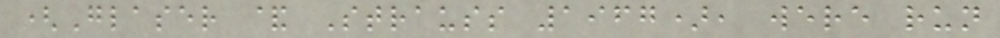(Glaser & Strauss 1967), were run
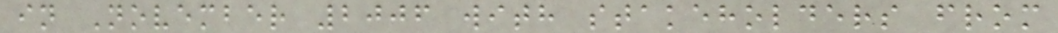in November 2006 with stakeholders from
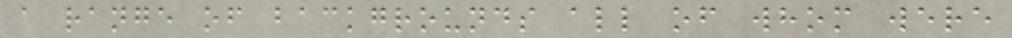a range of backgrounds all of whom were
